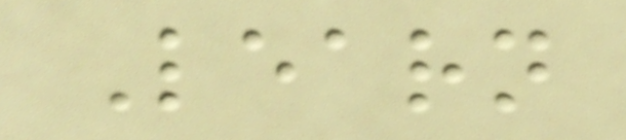Learn
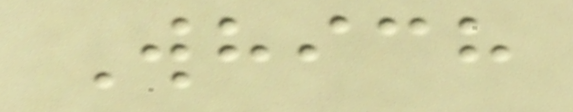Which
